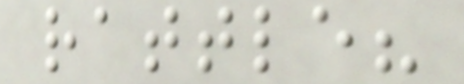rattle?
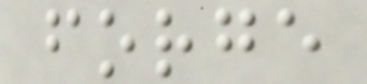forge
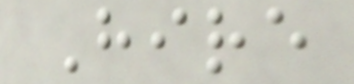Hire
